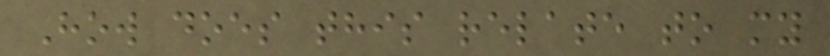How does this relate to my
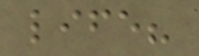life?
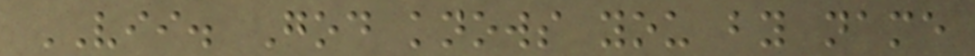VII. God knows you by name
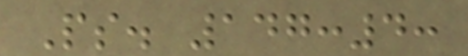Ps. 147:4:
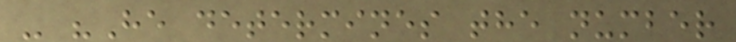- "He determines the number
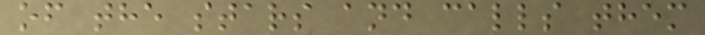of the stars and calls them
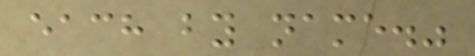each by name."
